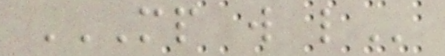MP W L
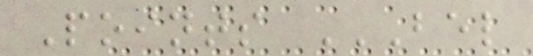Points BEL
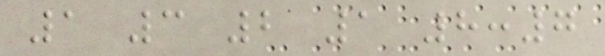1 3 2 1 8:7
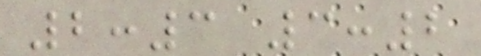2:3 3:2
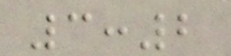3:2
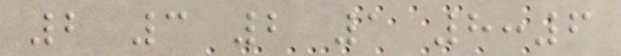2 3 2 1 8:6
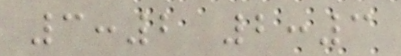3:2 2:3
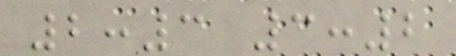2:3 3:2
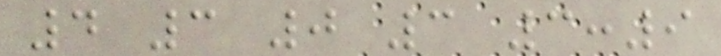4 3 0 3 3:9
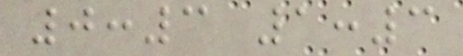0:3 1:3
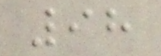98
